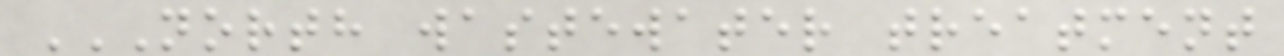NORTH WASTEWATER TREATMENT
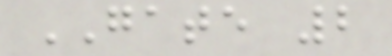GATE 2
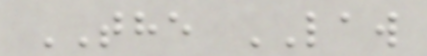THE LAW
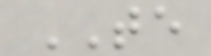TE
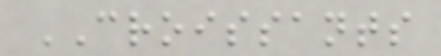CROISSANTS
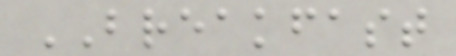BREAKFAST
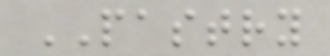PASTRY
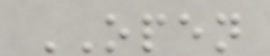OPEN
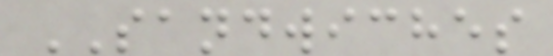SANDWICHES
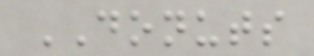DONUTS
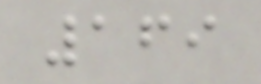169
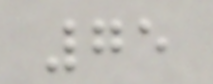75
